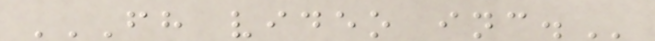FH VIDEO INC.
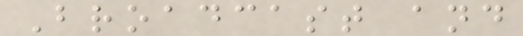Broadcast and
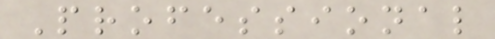Professional
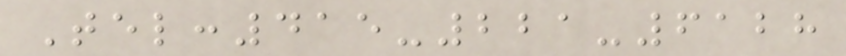Tel:415-221-6128
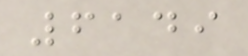6149
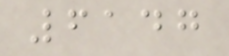6147
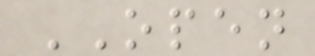OPEN
